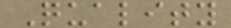Quality
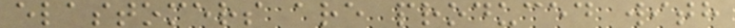elastomers are produced with
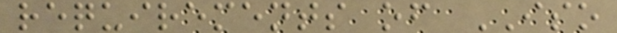requirements of ISO
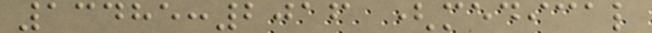13485:2016 (medical
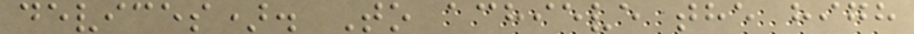devices). To achieve the high
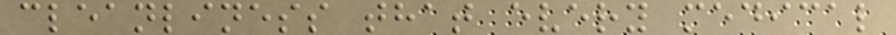cleanliness that every medical
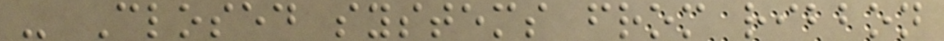- Closed systems from ribbon
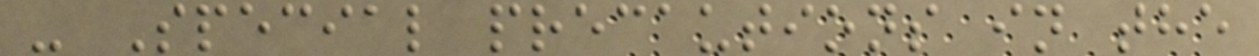- Special precautions in the
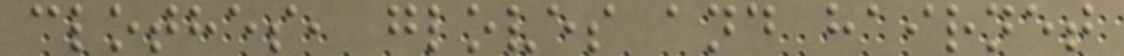clothes, gloves and hairnet
